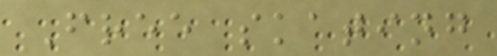Free skating
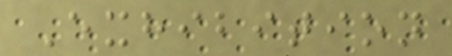Exhibition
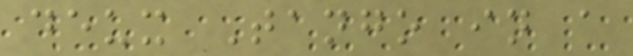deux Tango in a
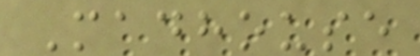Madhouse
